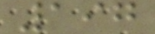197
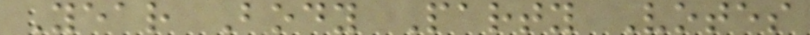Year Body Party Votes
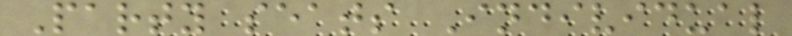Party seats Individual
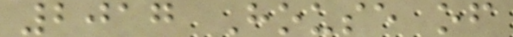2017 House of
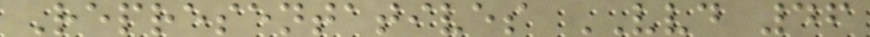Representatives VVD 46
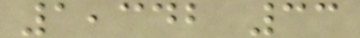1,342 33
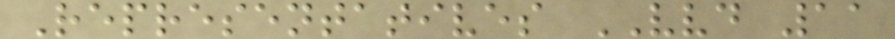Representatives VVD 11
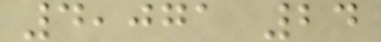4,071 24
